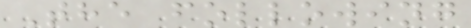The following
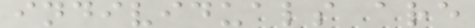individuals are
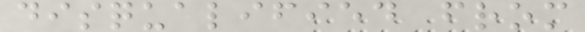disqualified from
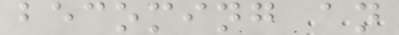becoming an
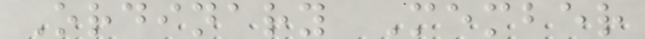Ordinary Member
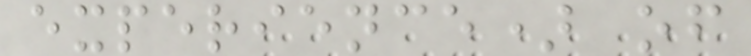experience) of
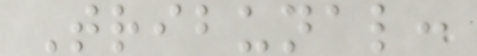Tribunal:
